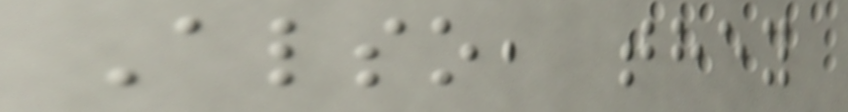Also, they
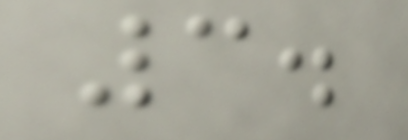3.
